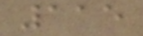115
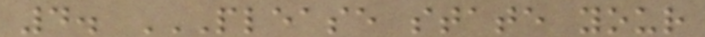4. PLEASE STATE YOUR
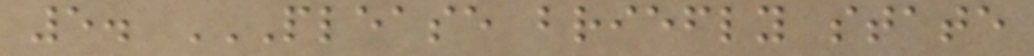5. PLEASE BRIEFLY STATE
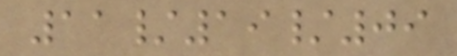11/19/09
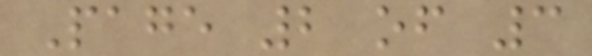Page 2 of 3
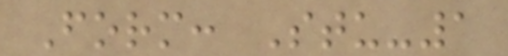Form: Stu-1
